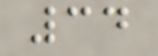34
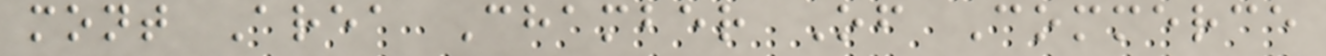mont Area Chamber Of Commerce
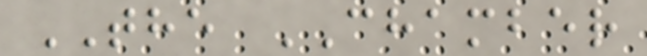THE CHAMBER
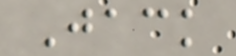Jack
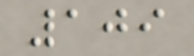109
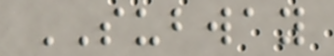SUBWAY
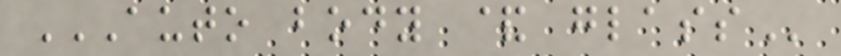AUTO BODY & GLASS
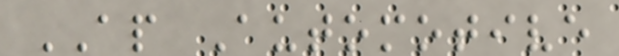AP Automotive
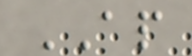AP
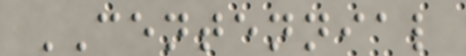CENTENNIAL
